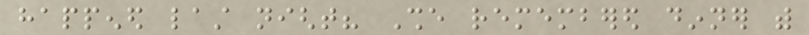happened last night? She remembered dinner with
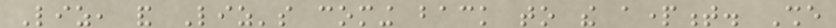Liz, and Liz's coming back to the apartment. She
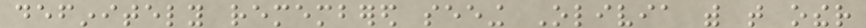definitely remembered seeing Olivia with that other
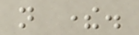not there.
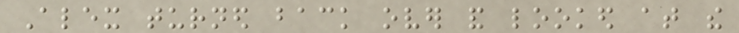Alex turned back over and looked at the
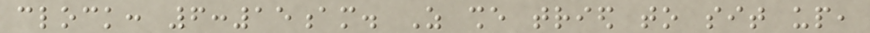clock: 6:15am. As she tried to sit up,
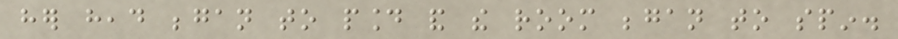her head began to pound and the room began to spin.
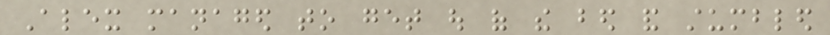Alex managed to get out of the bed and stumbled
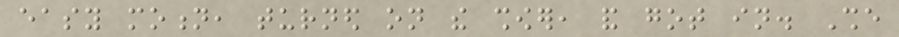easy motion, turned on the shower, and got in. She
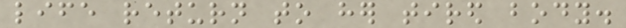life return to her tired body.
